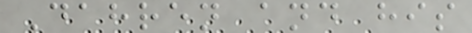Dahren and his
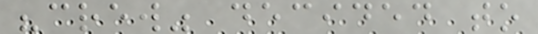"crew" decided to
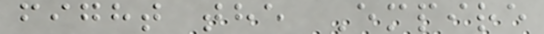fight the Empire
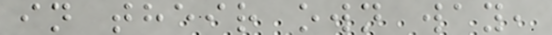in their own way,
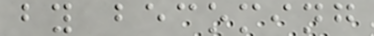by becoming
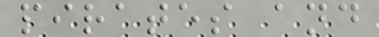pirates and
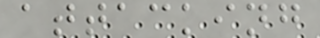attacking
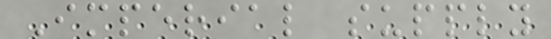Imperial supply
